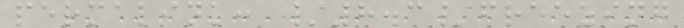permalink: /8.3/freezing
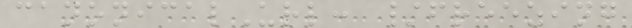canonicalUrl: /freezing
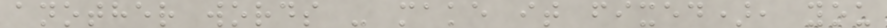another words - make it fixed), you
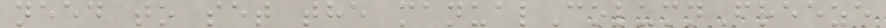need to set the manualColumnFreeze
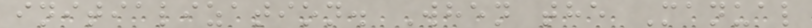initialization. When the Manual
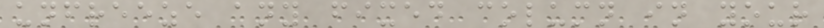unfreeze any fixed column in your
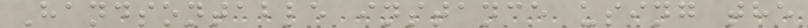Handsontable instance using the
